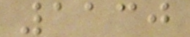1130
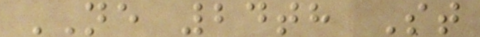NE 24th St
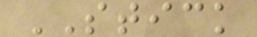STICK
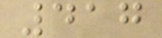417
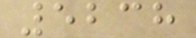5238
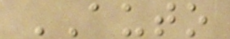AUTO
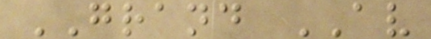GRAND AV
